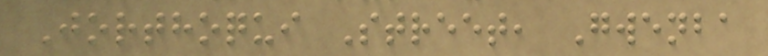Jorthoqui Street, Gwenba
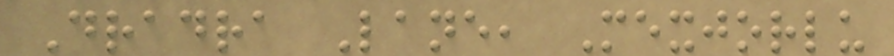Dradra Lane, Mexjorlu
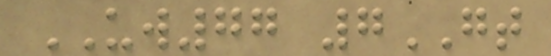UW77 7GT
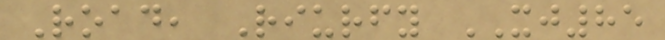Road, Riurfy XJ85
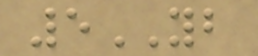5YB
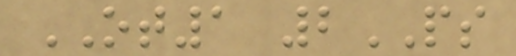OT1 2PS
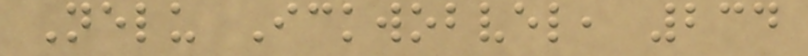Nelu Ickwobvel, 234
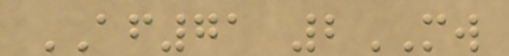AF71 2MW
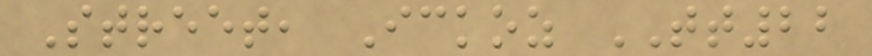Street, Ickoz TT22
